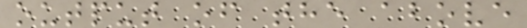output of the above
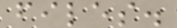files.
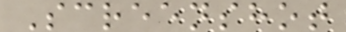Screenshot
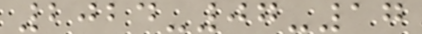2024-07-17
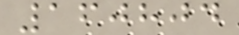160804
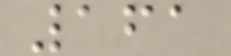161
